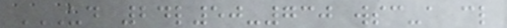UD 24L50-730 WSC-A CL
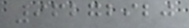96272920
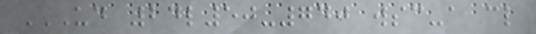UD 24L50-740 WSC-A CL
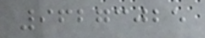96273025
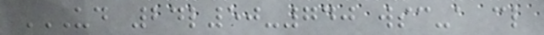UD 24L50-740 WSC-A CL
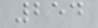254
